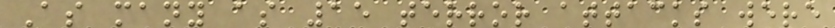As many as 15 terror attacks were
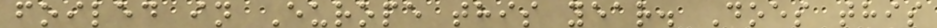foiled in Europe this year. Does this
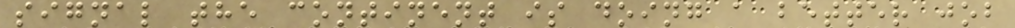signal the continent is doing a better job
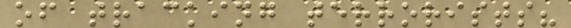of tracking terrorists?
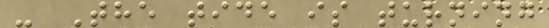- The tide is turning
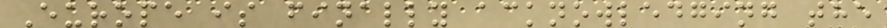Europe is finally acknowledging the
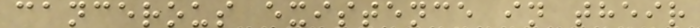cancerous existence in their
